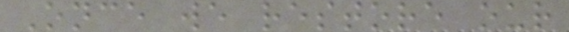Once we restore our
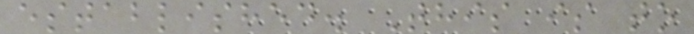established. This is to
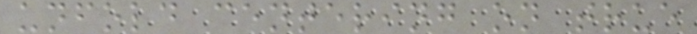unfold centering on true
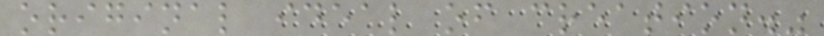original ideal of creation."
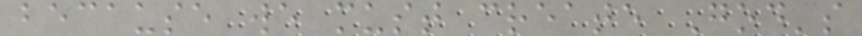because we must create God's
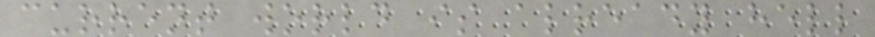current world is already hell
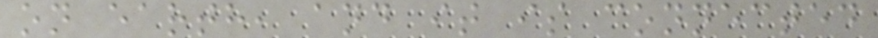on earth, and it is connected
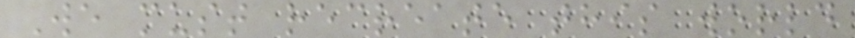We must recreate this world
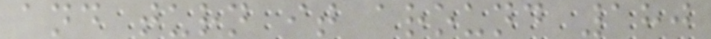and turn it around 180
